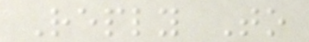Reply To
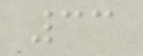33
